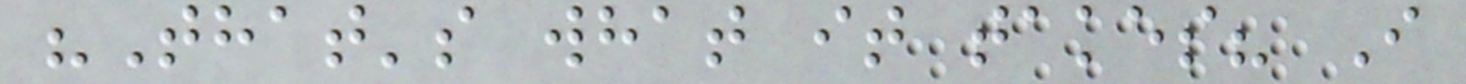"That's what it takes? I
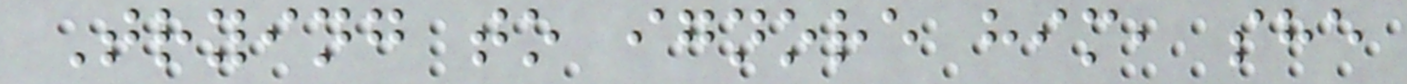Trying to ignore him, she
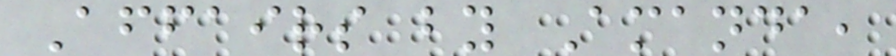Affairs by Amanda,
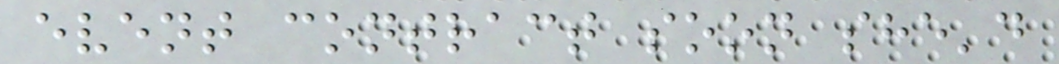event contract soon she'd
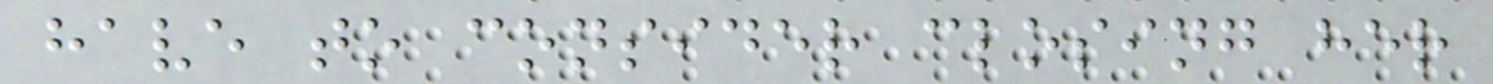have to consider closing her
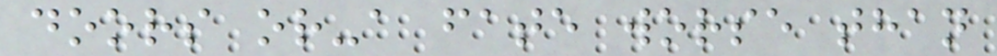doors or-a fate worse than
